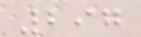297
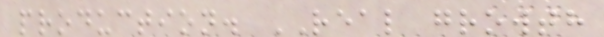production. REAL growth
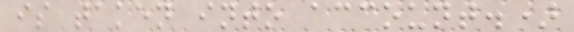is taken into account.)
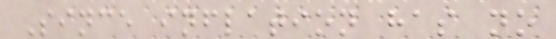Since inflation has no
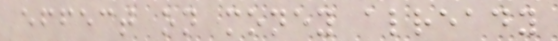effect on money already
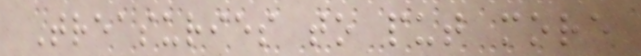Treasuries to put more
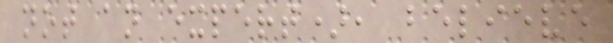not an expert), believe
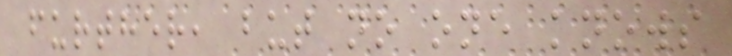further, but no one knows
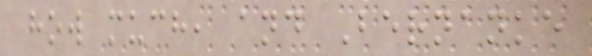how much, and Bernanke
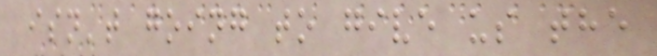isn't going to give us the
